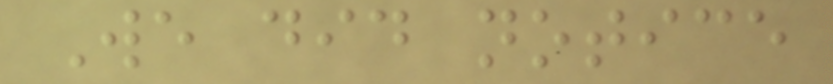We did notice
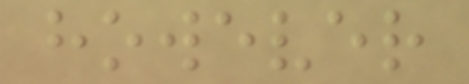however
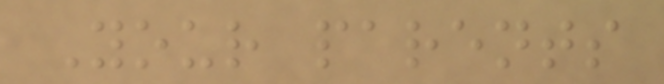Your parents
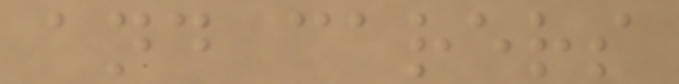and carers
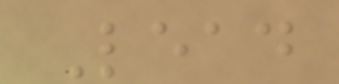Lead
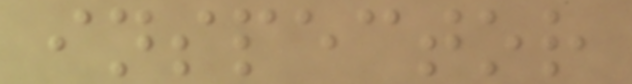inspector
